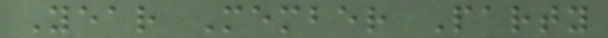Year Member Party
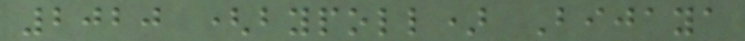2020 (bypoll) Bijaya
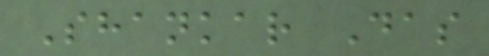Shankar Das
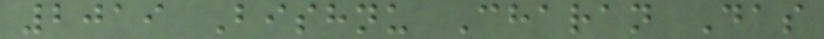2019 Bishnu Charan Das
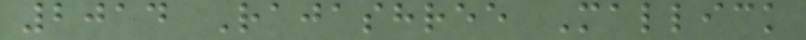2014 Rajashree Mallick
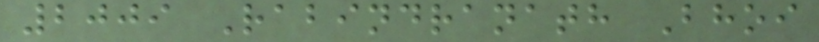2009 Rabindranath Bhoi
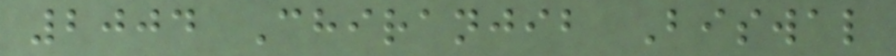2004 Chiranjib Biswal
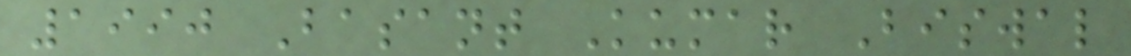1990 Basant Kumar Biswal
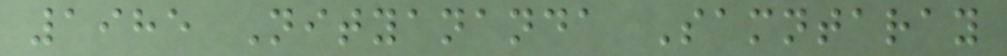1985 Nityananda Samntaray
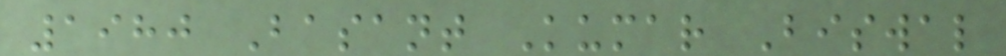1980 Basant Kumar Biswal
